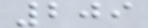209
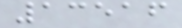13516
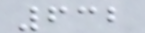632
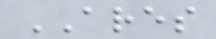ARES
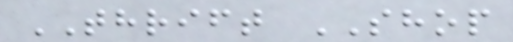THRIFT SHOP
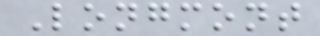Longmont
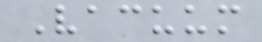Vacuum
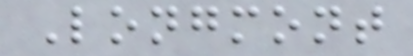Longmont
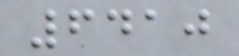6410
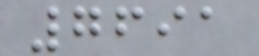7691
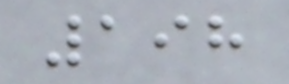198
